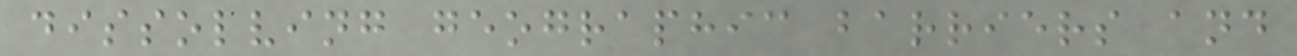dissolving geographic barriers and
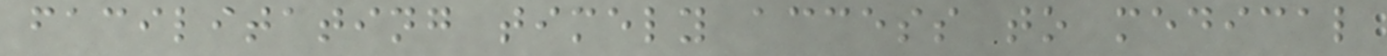facilitating timely access to medical
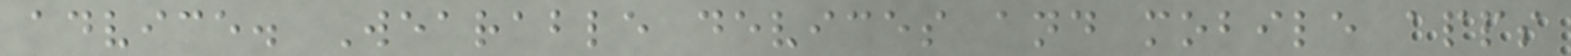advice. Wearable devices and mobile apps
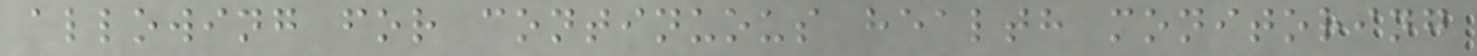allowing for continuous health monitoring
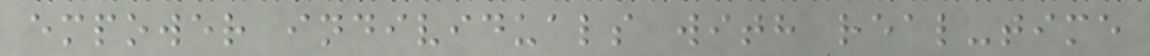empower individuals with real-time
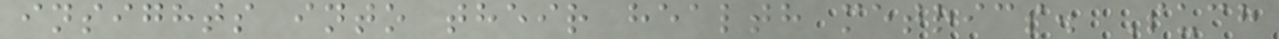insights into their health metrics. Such
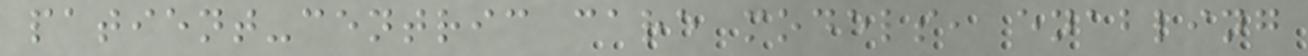patient-centric care models, enabling
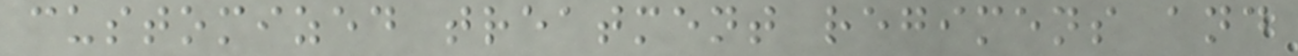customized treatment regimens and
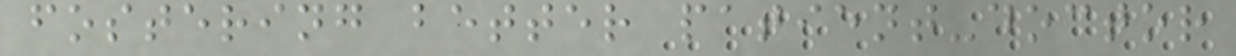fostering better patient-doctor
